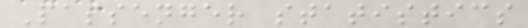Passenger statistics
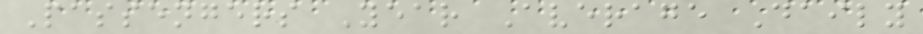Passengers Year Average Daily
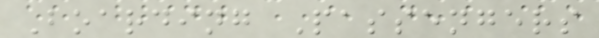Boarding Passengers
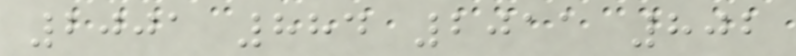2001 884 2011 802
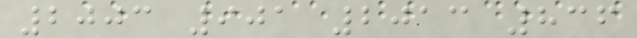2003 901 2013 836
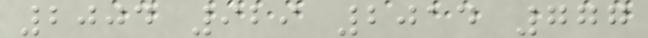2004 929 2014 777
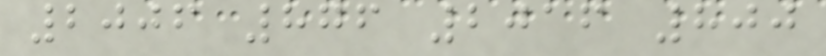2006 876 2016 800
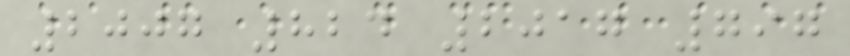2007 824 2017 797
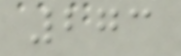273
